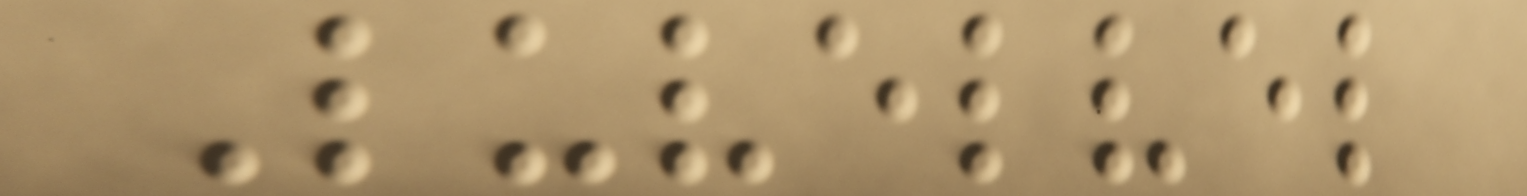Luvelvel
